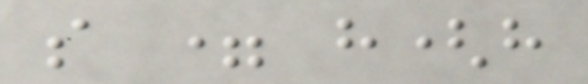s = h(h
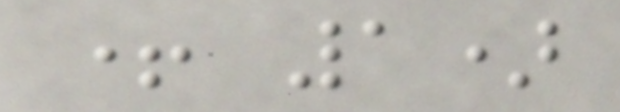+ 1)
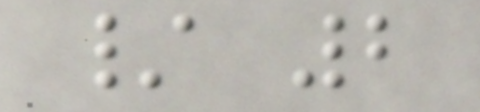/ 2
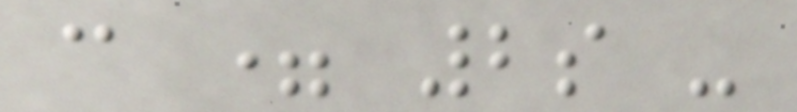c = 2s -
